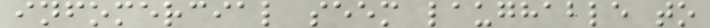infomercial seem laughable to
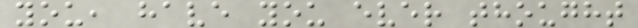you, have you ever thought
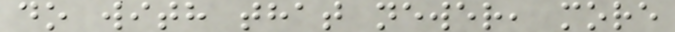do with that newer, more
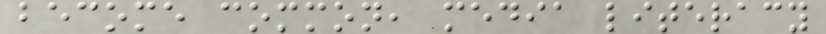become common, media literacy
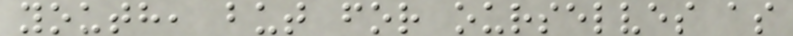youth, but for ourselves as
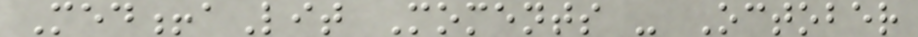Med!aLit Moments - October
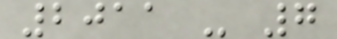2011 - 7
